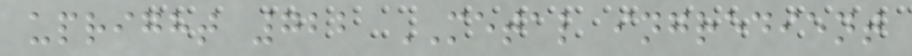upright 722 METAL ingredient
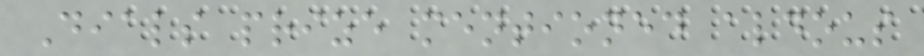Dials prize mentioned aldous
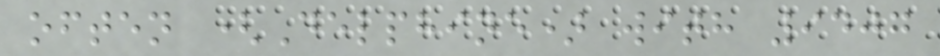often (Delphine) with 9407
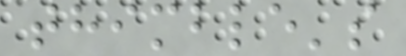thimble's
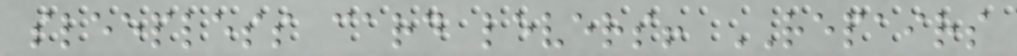sleepless card levers! REPAIRS
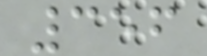356
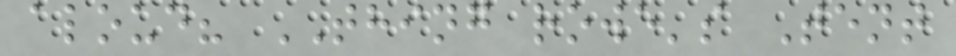aloud? THING rowe's Tent
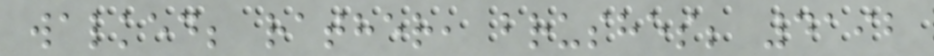walked; rather, brushes; 4192
